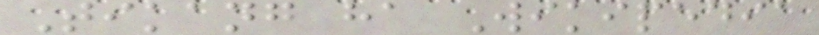Tikang ha Wikipedia
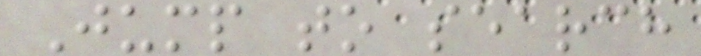Jump to search
